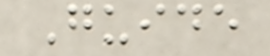Guide
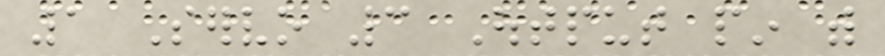1 Servo 3 Output pin with
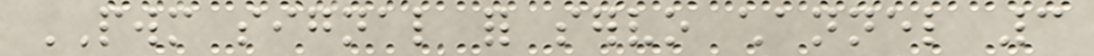PWM signal for servo channel 3
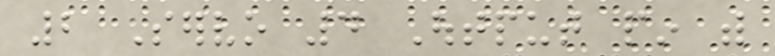2 Servo 4 Output pin with
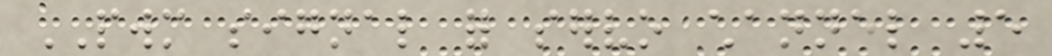PWM signal for servo channel 5
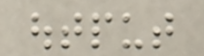output
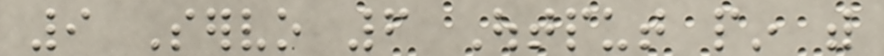9 Servo 6 Output pin with
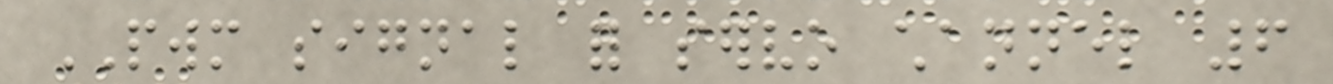PWM signal for servo channel 6
